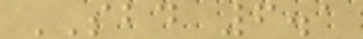SBD 6.1
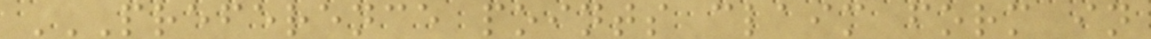PREFERENCE POINTS CLAIM FORM IN
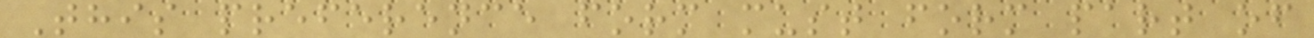This preference form must form part of
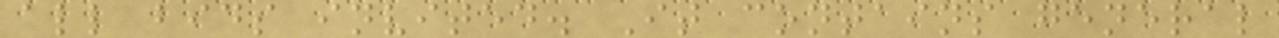all bids invited. It contains general
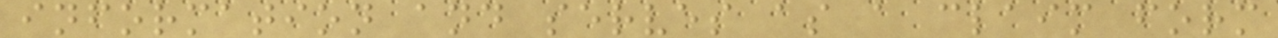information and serves as a claim form
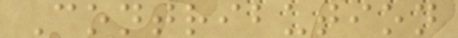Contribution
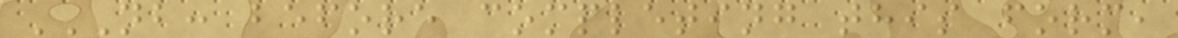NB: BEFORE COMPLETING THIS FORM,
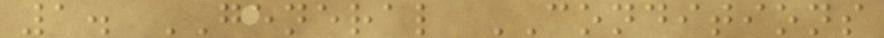1. GENERAL CONDITIONS
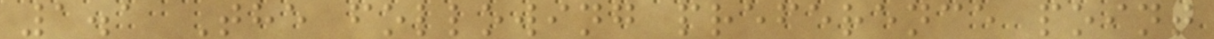1.1 The following preference point
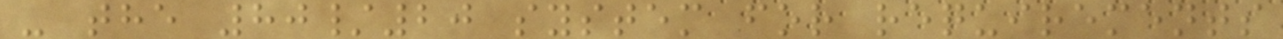- the 80/20 system for requirements
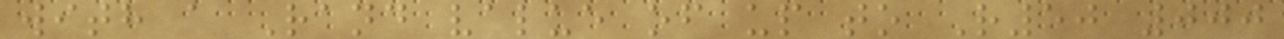with a Rand value of up to R50 000
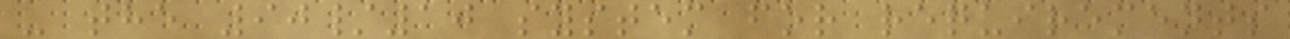- the 90/10 system for requirements
